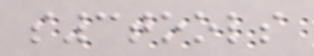s3tools
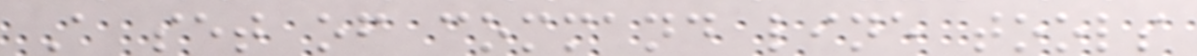A set of command line tools
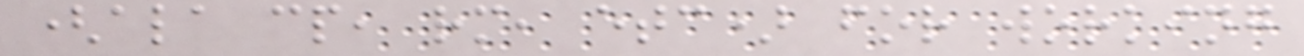(ala cp, rm, etc) for working
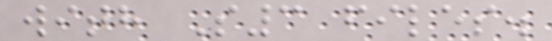with S3 files.
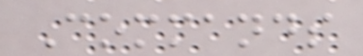Commands
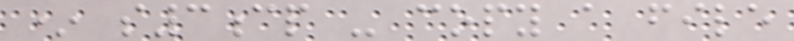* s3cp - copy a file
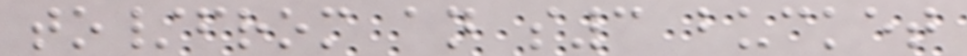to/from an s3 bucket
